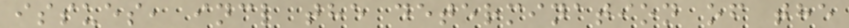issues, incl the determination of the
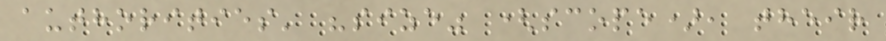authorities' "size" (scope), their
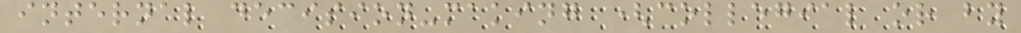internal decision-making (collegial or by
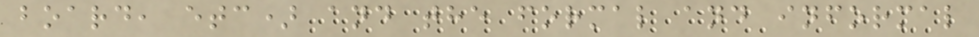board, etc) and the formal and informal
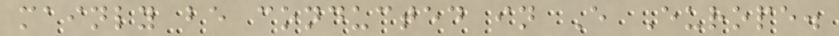mainly be conducted in E Europe.
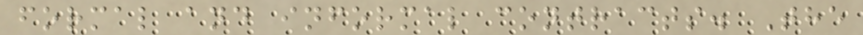formal and informal contracts. The
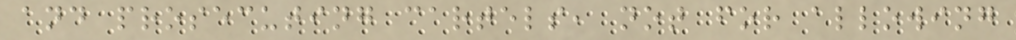and prosecuting cartels, not for allowing
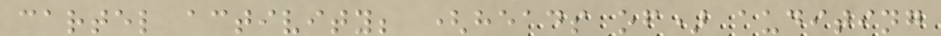cartel activity; (heads of) auditing
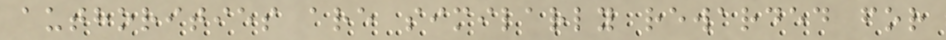authorities are similarly rewarded for
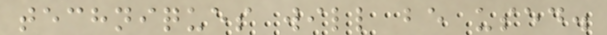techniques will be used.
